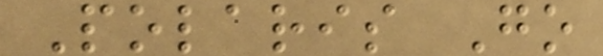Polaris Go
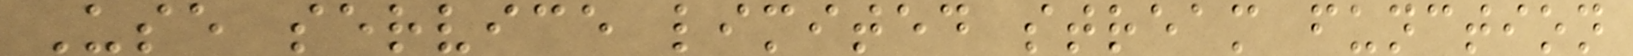Use service limited stream function
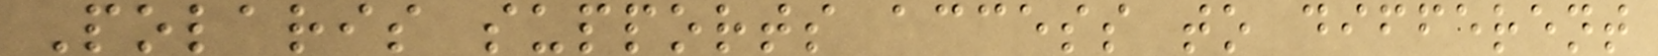Polaris supports access to different
